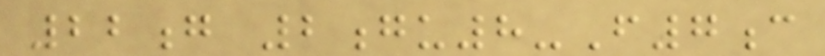22g 2gu8-F7c
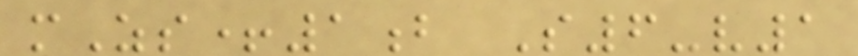mZs+1b S6-v1
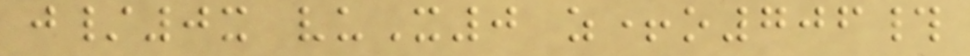j/0x vuX0 z+o706#
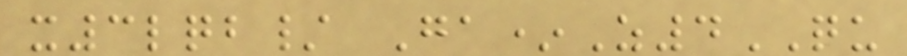x3lqb/ Ga*Z4QU
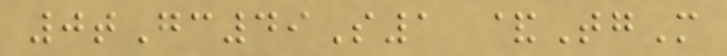0tGc49S1 &TgM
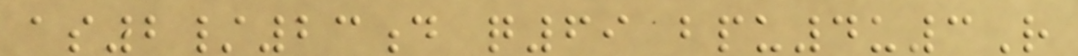as2/23d q69 bpu4u3R
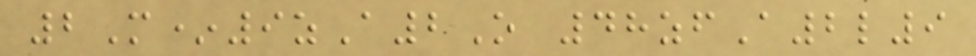2M*9zA2O 48zfA2l9
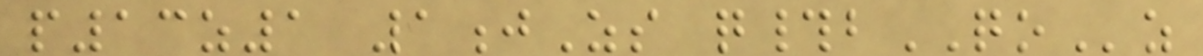p13z1 1jZs q#bQOz
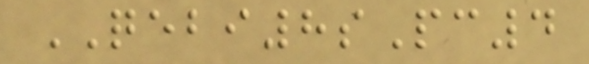QEBI8sPc4
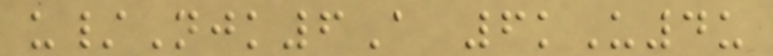u/Njk6A 6kU4u
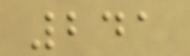241
